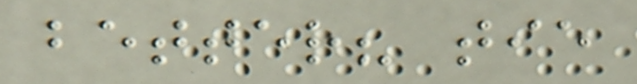better? tie
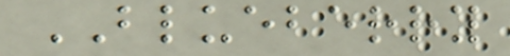BLUEBERRY
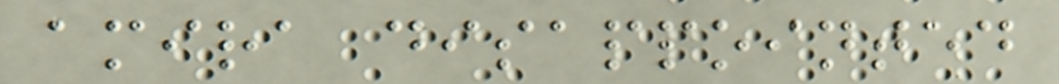amira disappointed
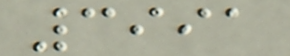3991
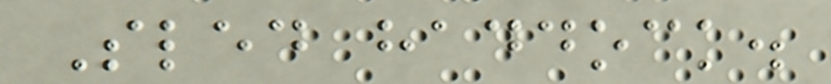Sled haddock.
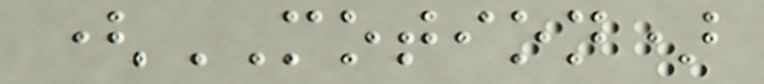(MOTION)
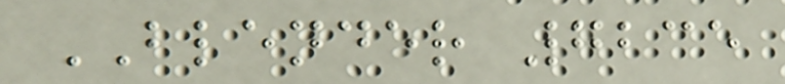BLENDER 7235
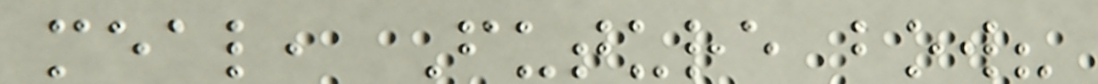meal, Future bow?
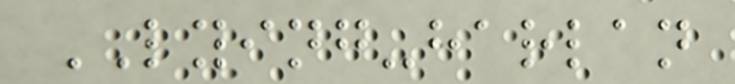LYING-harlan
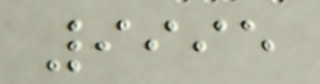9995
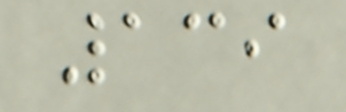139
